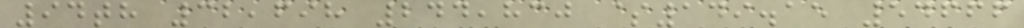94th 32,698 244,830 $149.15 54666
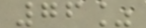76%
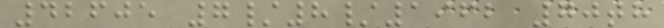42605 7/8/1962 70th
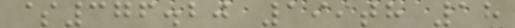$376.20 199th 18
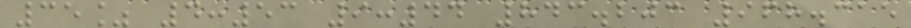35% 4:53 9:44 843.203 968.315
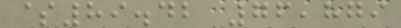$89.42 76,879
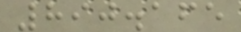890.165
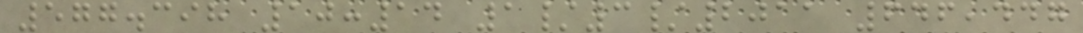577.398 10:14 1/3/2011 646,447
